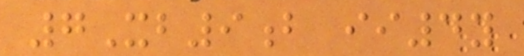7Xb9b ii4y
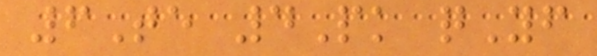6Te 4Pk qYf
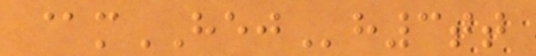@mHEJh3tt
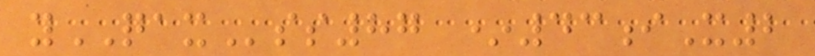yQAXss87 *43iX2
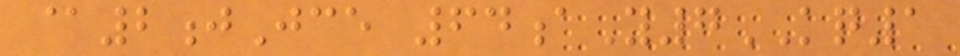@2jJce 64aY7KQ1
